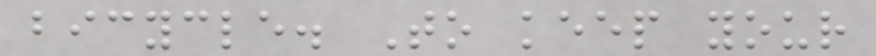bicycle. To keep your
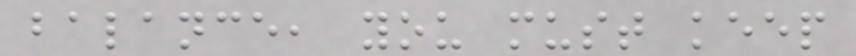balance, you must keep
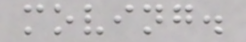moving.
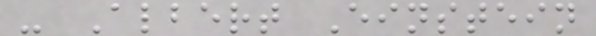- Albert Einstein
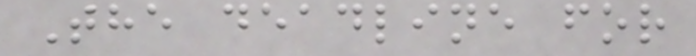The deadline for
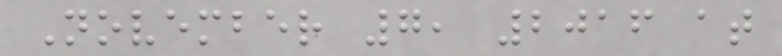November 7, 2016 at
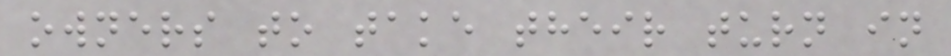owners to take their turn in
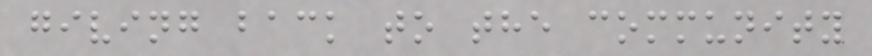giving back to the community
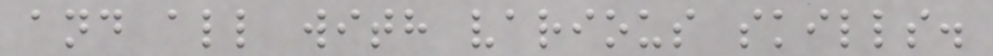and all with various skills.
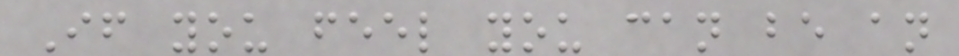If you feel you can be an
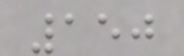150
